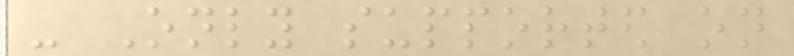- Only supported on
